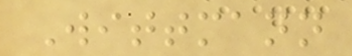Wittmann
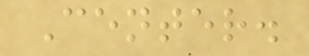Center.
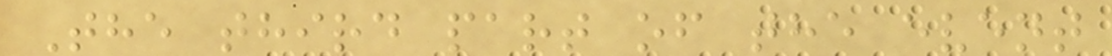The third part of the event
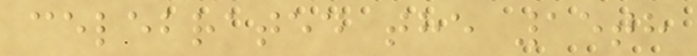celebrated the 15th
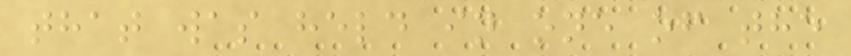that was held in one of the
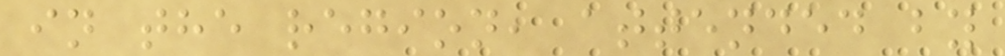in the region, attended by
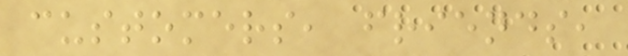customers, friends,
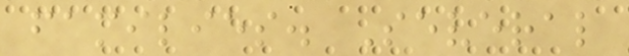families. Several
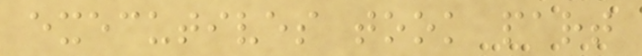executives took part
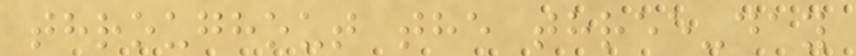throughout the three-day
